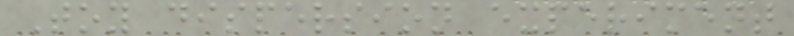Toy dispersion experiment
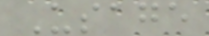Usage
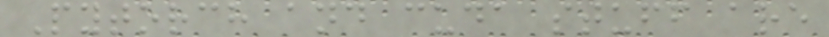Pytorch and cuda stuff are
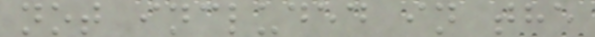not included in the
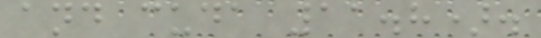and cuda 11.8).
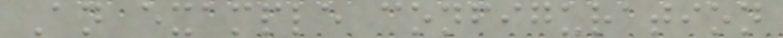An example configuration
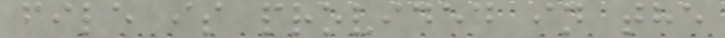file is provided in the
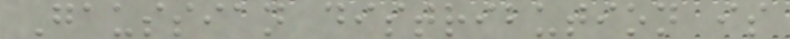Gaussian distribution is
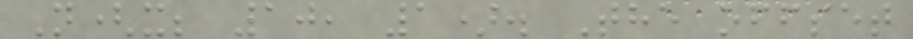N(x; 10, 1). The offset
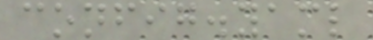config.yaml
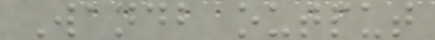Wandb output
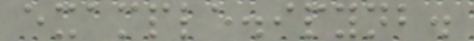example.ipynb.
